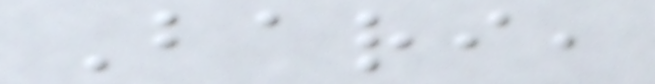Bari,
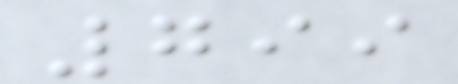799
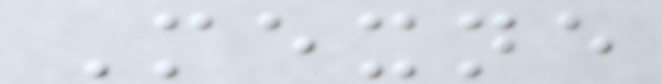Mexne
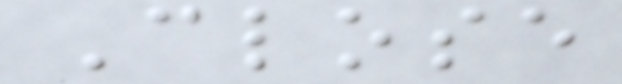Close
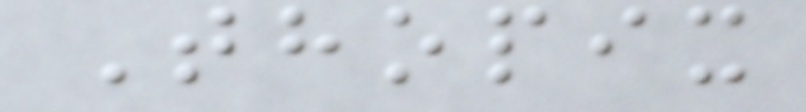Thopix
